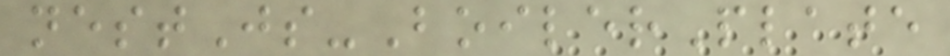nestJs-BoilerPlate
